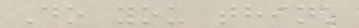Do you think
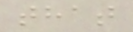that
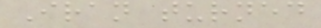Iran turned
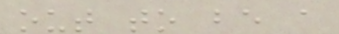out to be a
